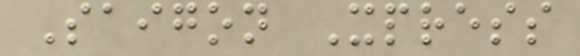Saigon Xpress
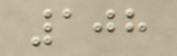108
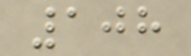108
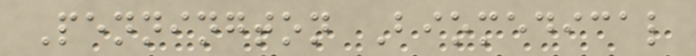Pennington Biomedical
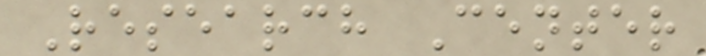Research Center
